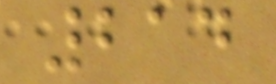214
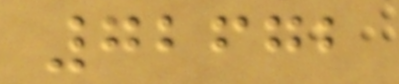72672
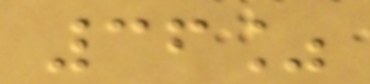36%
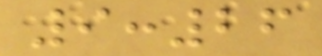9:26
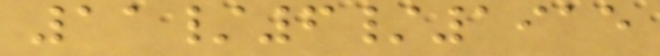11/6/1915
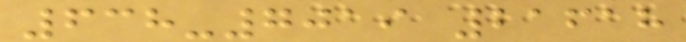638-7019 21618
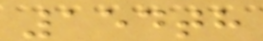154th
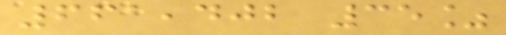661,402 35%
